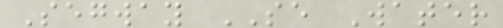Segway SE Water
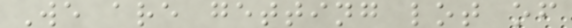We are getting lot of
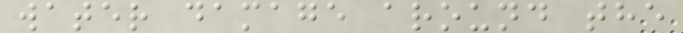water damage around the
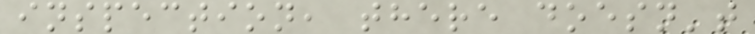inspection, there doesn't
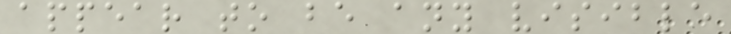appear to be any visible
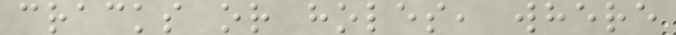cracks or holes, where
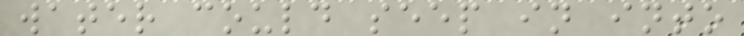water could seep in into
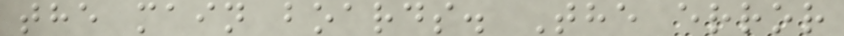the main boards. The error
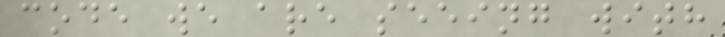code we are seeing with
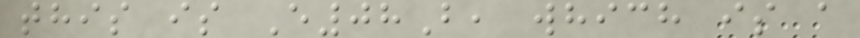this is E08B, which is a
